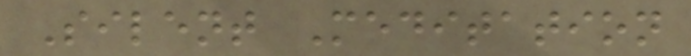Silent Meditation
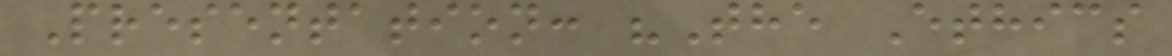Presentation: "The Ethics
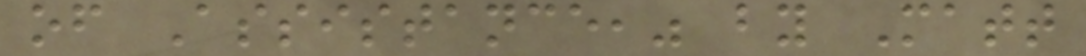of Assistance," by Matt
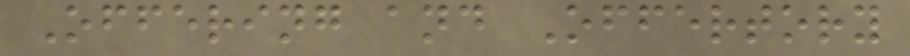Offering and Offertory
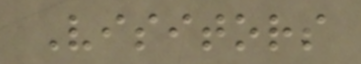Visitors
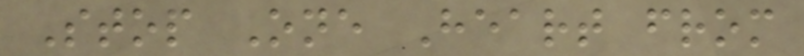Stop One Heart from
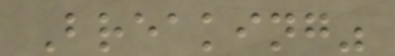Breaking"
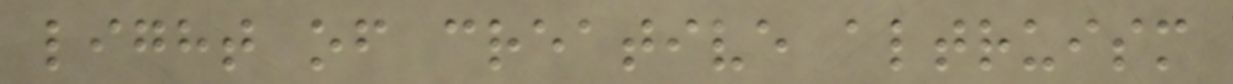light of creative altruism
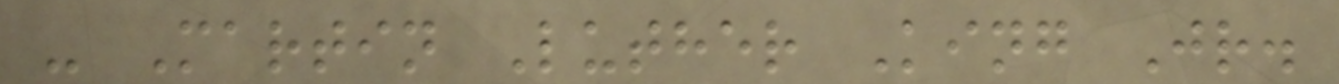- Martin Luther King Jr.
